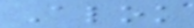Alok
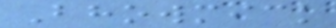Bhowmick
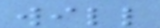will
